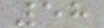58
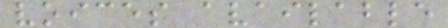voices available
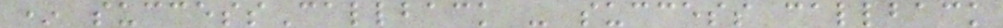* successCallback - success callback
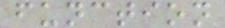function
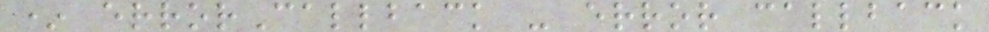* errorCallback - error callback
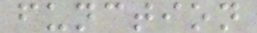function
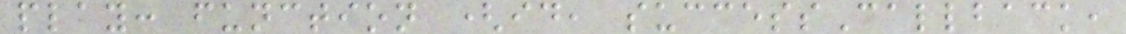play: function (id, successCallback,
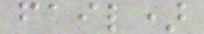fail)
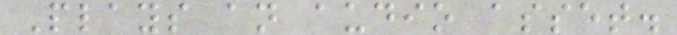Plays an audio asset.
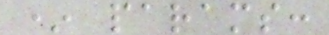* params:
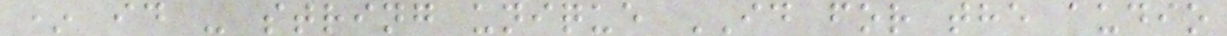* id - string unique ID for the audio
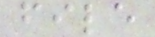file
